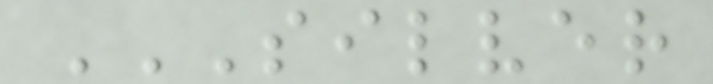SILVER
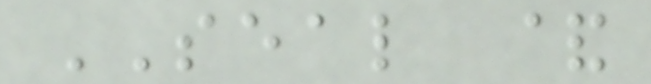SEAL &
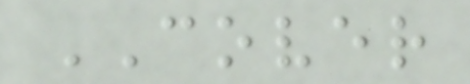COVER
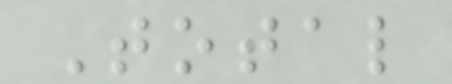Total
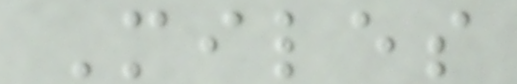Miles
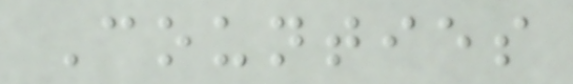Counties
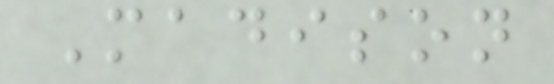Madison
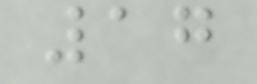17
